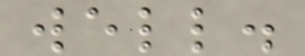well.
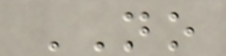NO
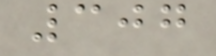307
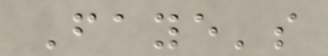Faye's
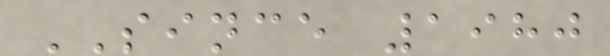SINCE 1980
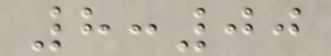8:00
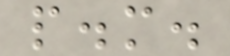p.m.
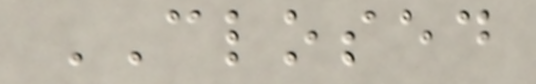CLOSED
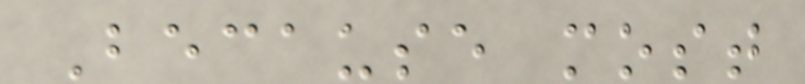Because most
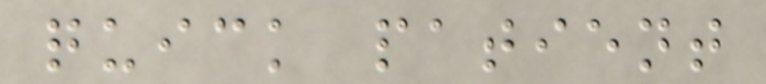quick patient
